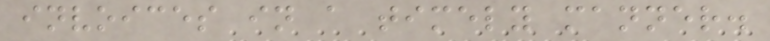invoices in a timely manner.
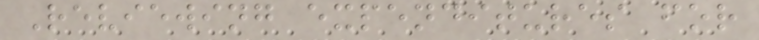Reviewing expenditures for
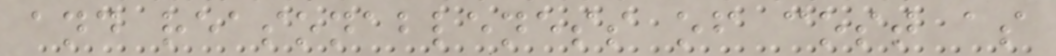and reasonableness of cost as
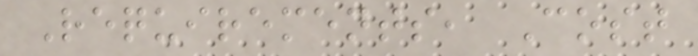Requirements, Cost
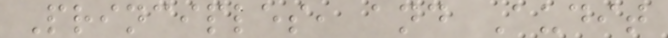Principles, and Audit
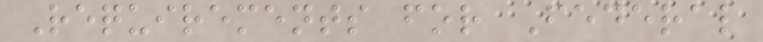Requirements for Federal
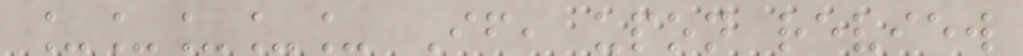_____ If, upon review
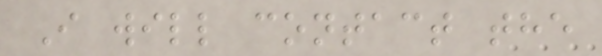I will contact the
